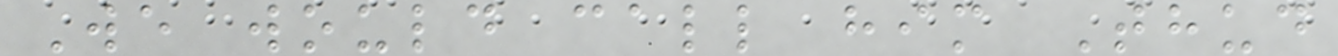We would call him Thud
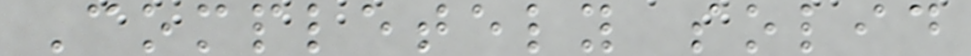Completely solid
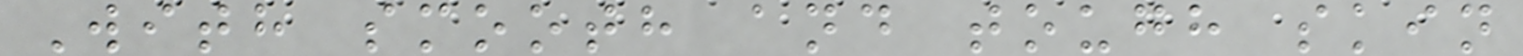With smooth and tough skin
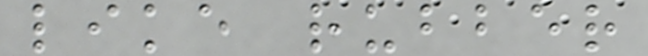like rubber
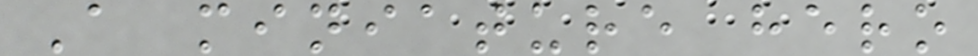A miniature hero
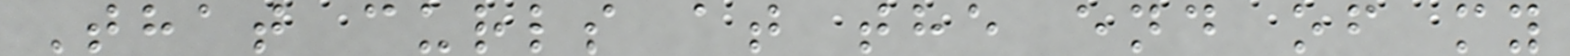That curls at the end of my
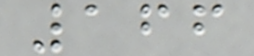166
